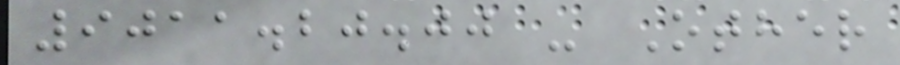9011.20.00 - Other
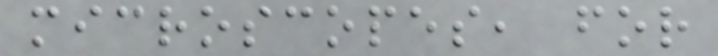microscopes, for
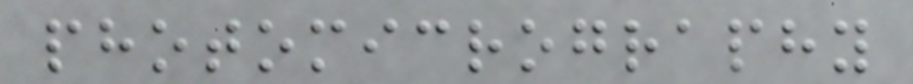photomicrography
